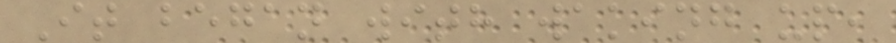It began with waking up,
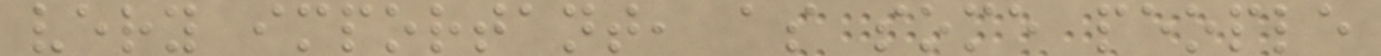very important, as some people
